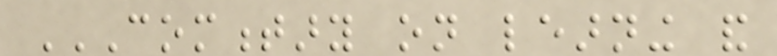COMMENTARY ON LEARNING AND
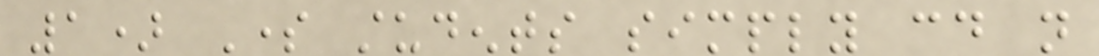1) Some students simply could not
